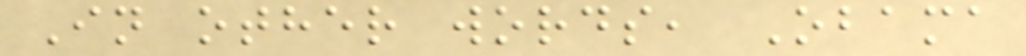In other words, Obama
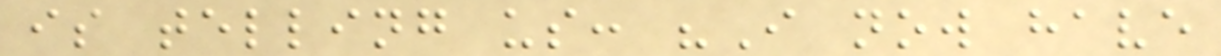is telling us: "I now have
